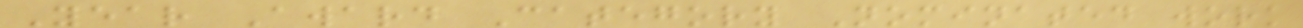Year Award Category Nominated work
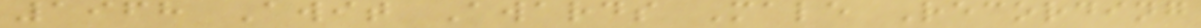1968 Awit Awards Male Recording
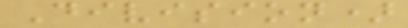Division)
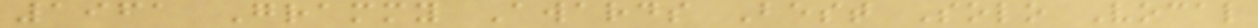1961 Grammy Awards Best Solo Vocal
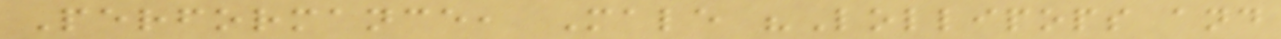Performance, Male "Lollipops and
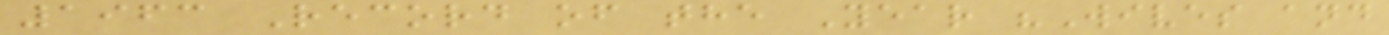1963 Record of the Year "Wives and
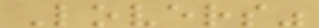Lovers"
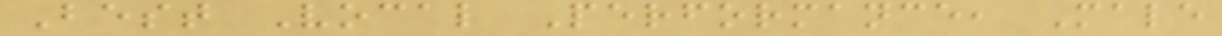Best Vocal Performance, Male
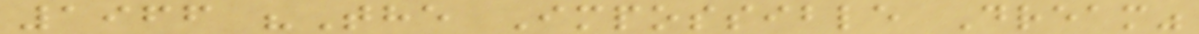1966 "The Impossible Dream"
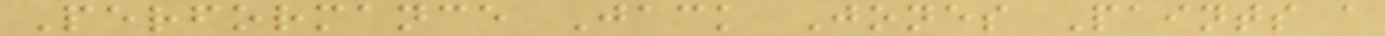Performance Jack Jones Paints a
